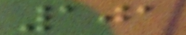101
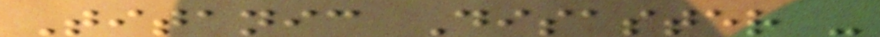Titanic Disaster -
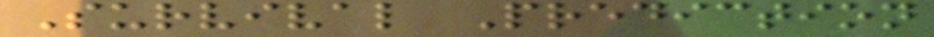Survival Prediction
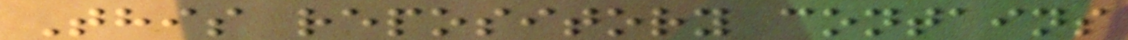This repository contains
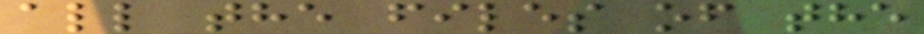all the files of the
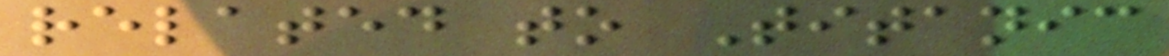related to Titanic
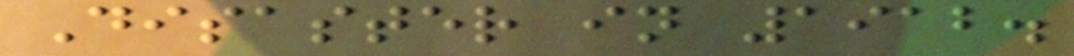Disaster in 1912.
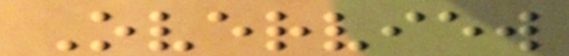Overview
